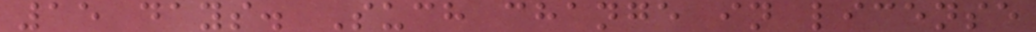15 days. Such change in license
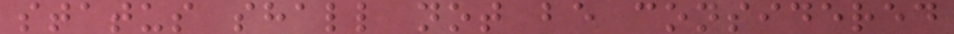status shall not be considered
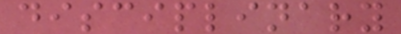disciplinary
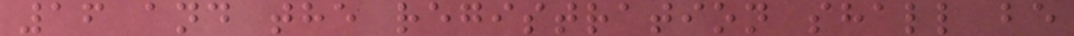16 and the registration shall be
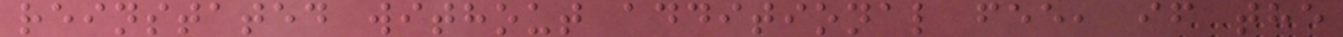reinstated without additional fee, if the
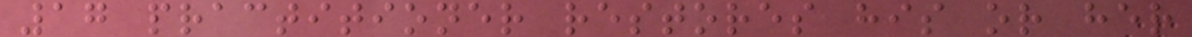17 practitioner restores his or her
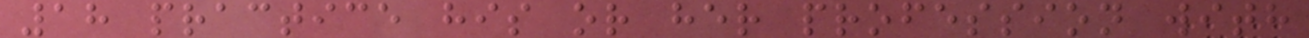18 practice his or her profession with
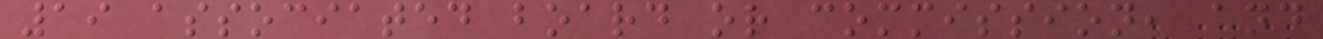19 associated board or commission, and
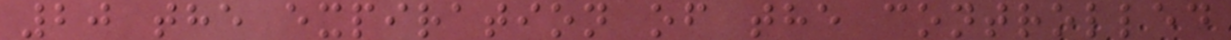20 the expiration of the controlled
